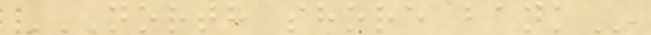NORTH SHORE BANK
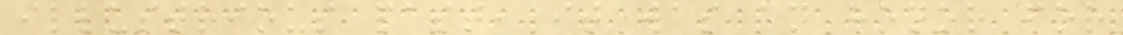illustrious past, it was an honor for
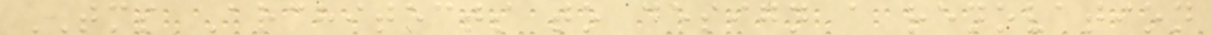TMS Architects to design a renovation
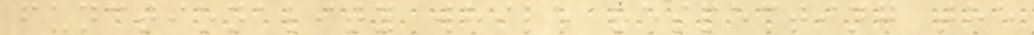functionality while respecting the
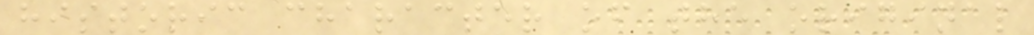historic character of the original
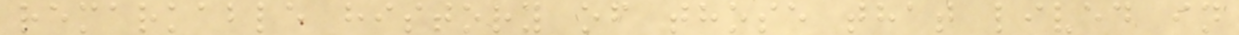remarkable history of those that lived in
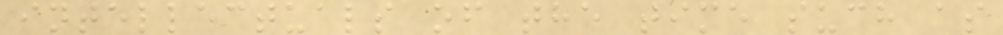intellectuals of the time such as
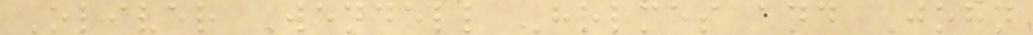Oliver Wendell Holmes and John
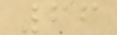66
